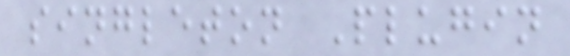singleton Plugin
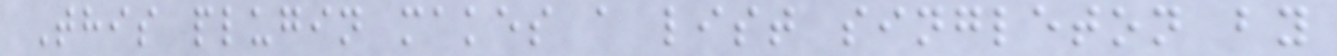This plugin makes a list singleton by
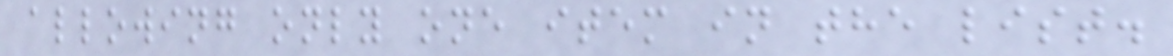allowing only one item in the list.
